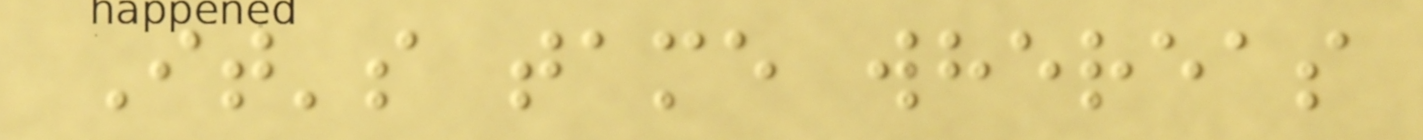It's tame whereas
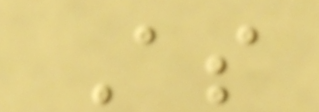As
